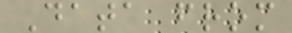Data from
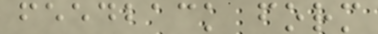feedback form
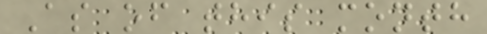As of this month
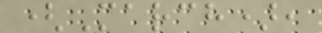(March),
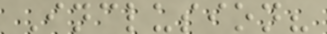Inclusion?
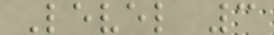Level 3
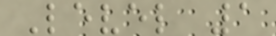Level 1
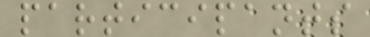participants
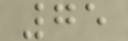75
